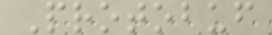Protobuf
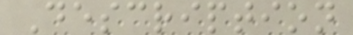Description
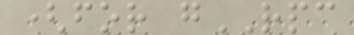(for gRPC
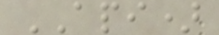API)
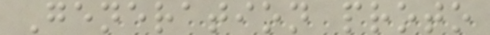Generation proto
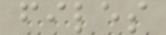files
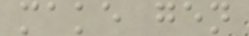make gen
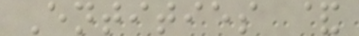Entities &
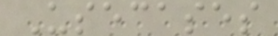Usecases
